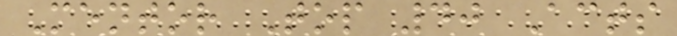Mentor Top 40 Acts
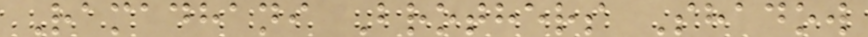Ramadhani Brothers Shadow
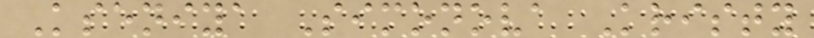Kseniya Simonova Kristy
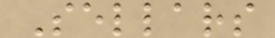Sellars
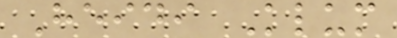Heidi Klum
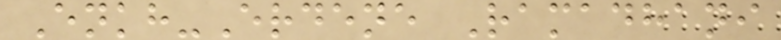Enkh-Erdene Ramadhani
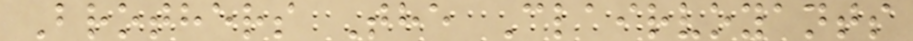Brothers The Clairvoyants
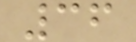36
